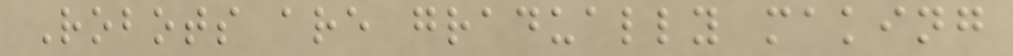Robots are gradually making
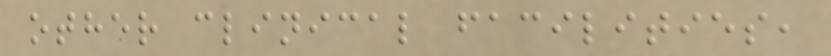other clinical facilities,
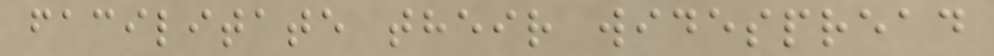facilitate their widespread
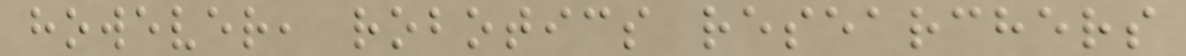however, robotics researchers
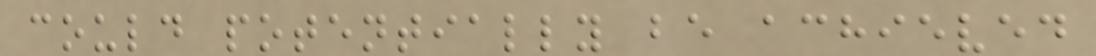could potentially be achieved
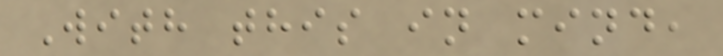With this in mind,
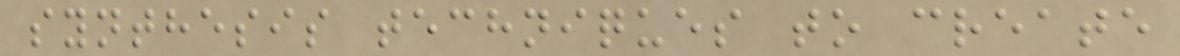synthesis techniques to create
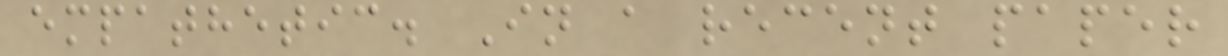empathetic. In a recent paper
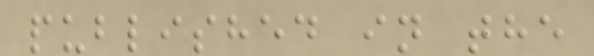published in the
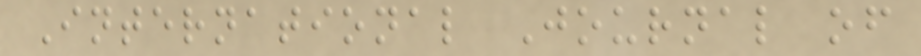International Journal of
